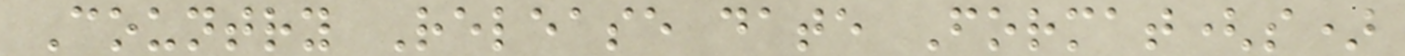Country Release date Format(s)
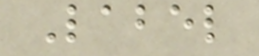Label
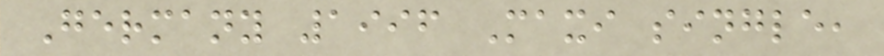Germany 1996 Maxi single,
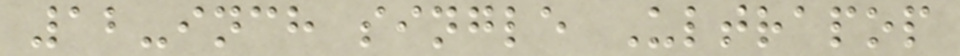12-inch single Ultrapop
